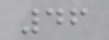46
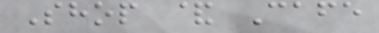Shop & Cafe
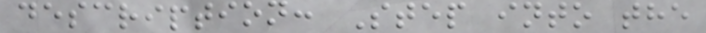description: Step into the
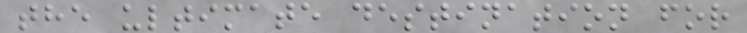the ultimate destination for
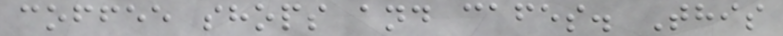coffee shops and cafes. This
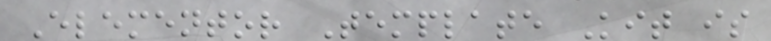Elementor Template Kit is
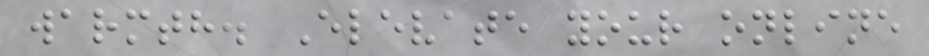warmth. Elevate your online
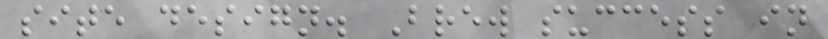site design. Brew success in
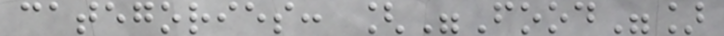categories: ["Food"]
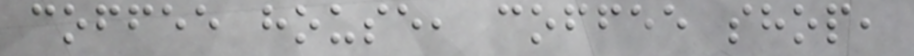coffee house, coffee shop,
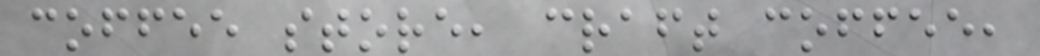coffee store, craft coffee,
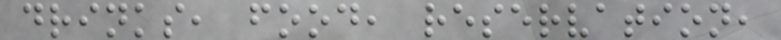drinks, food, reservation,
